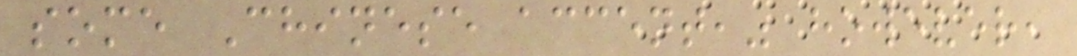some Chinese accent," however,
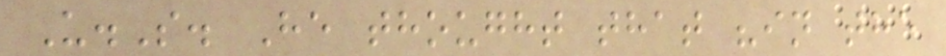U.S. He thought that "in the
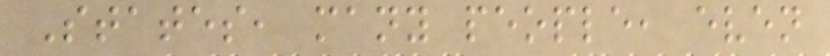States, many people, even
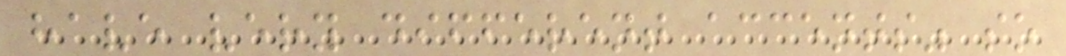have very different accents" so
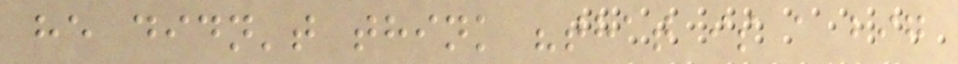he didn't think "that is a big
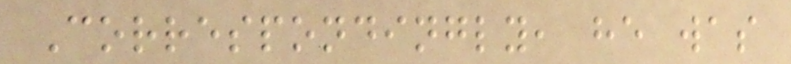Correspondingly, he was
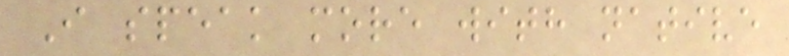I speak more with native
